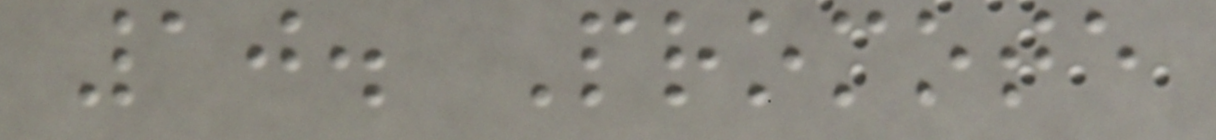10. Promote
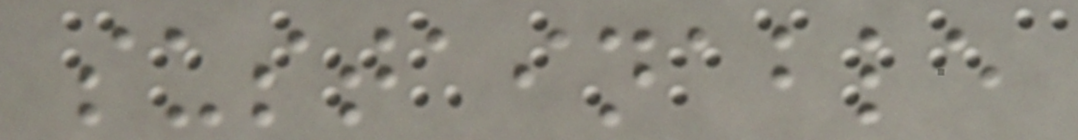sustainable
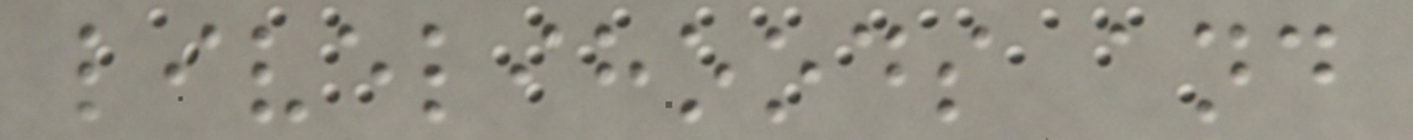livelihoods and
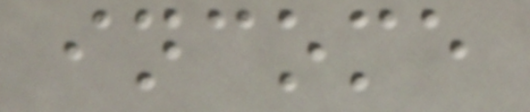income
